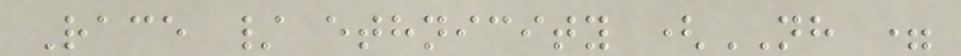Race / ethnicity (NH =
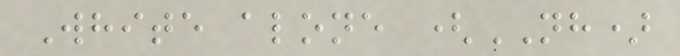White alone (NH)
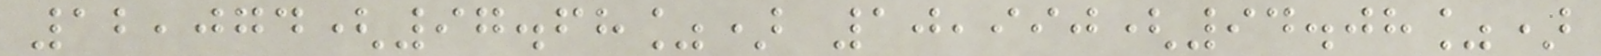12,074(97.68%) 10,990(94.08%)
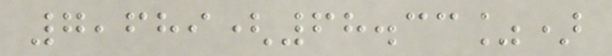7,689(68.33%)
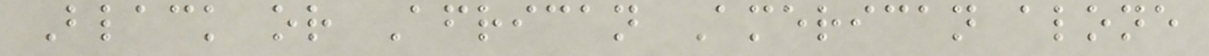Black or African American alone
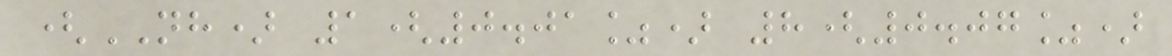(NH) 1(0.01%) 8(0.07%)
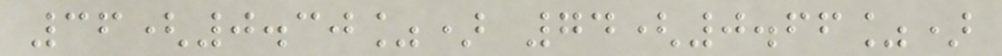36(0.30%) 74(0.66%)
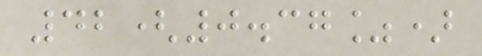42(0.37%)
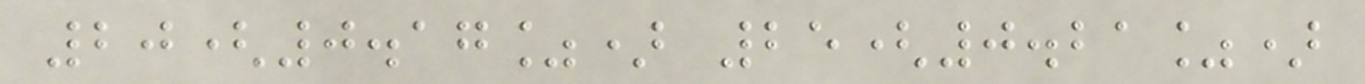20(0.17%) 25(0.21%)
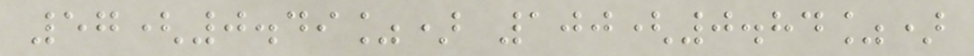57(0.49%) 100(0.84%)
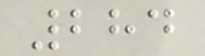284
